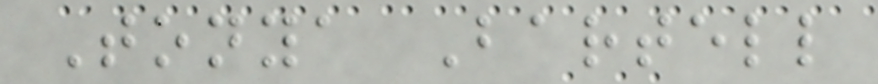Tonya Bartell
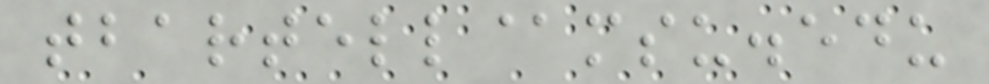tbartell@msu.edu
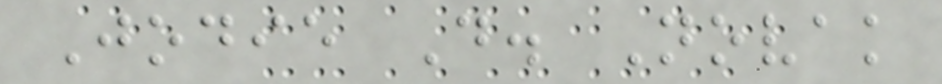Jodie D. Novak
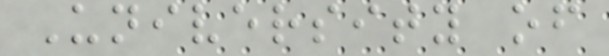University of
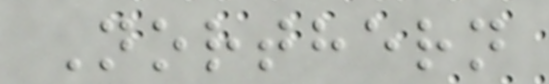Northern
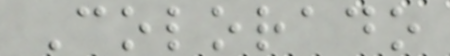Colorado
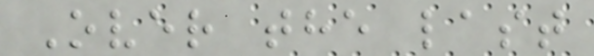Over the last
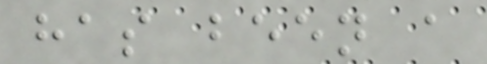has been a
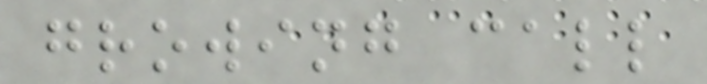growing call
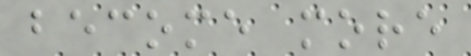become more
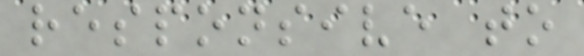responsive to
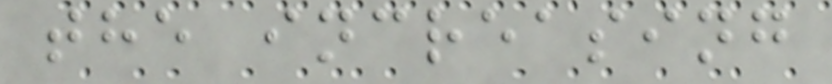the increasing
